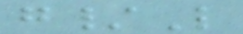g/L
